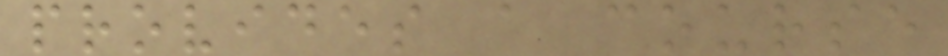provides a course
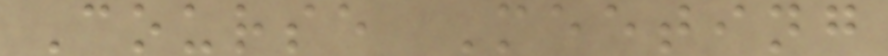Course Meeting
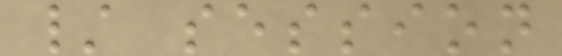/ session
